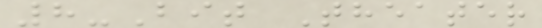8-Bit Theater
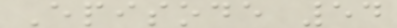Episode 54
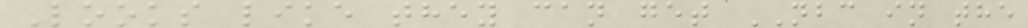Looks like they can get NBC in the
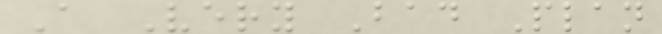A Very Bad Plan
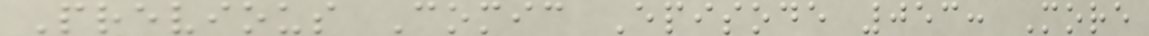Previous Comic Episode 053: More
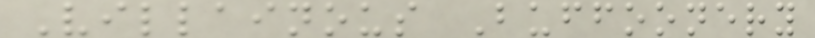Villainous Buffoonery
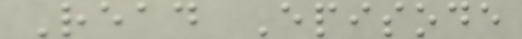Read Episode
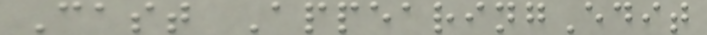Cast AppearingEdit
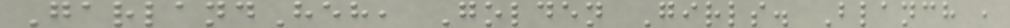GarlandHeh, Golden Girls. Blanch ,
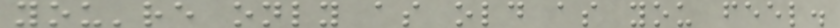you're only as old as you feel.
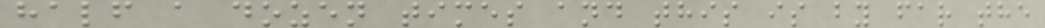half a dozen times and this is by far the
